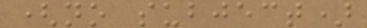(no subject)
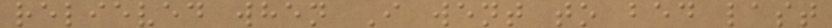relieved when I went to bed last
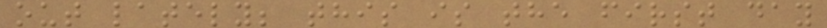out lately; this is the first day
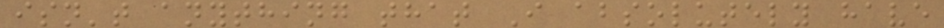isn't anything that I absolutely have
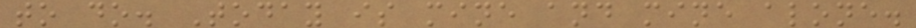to do. Today is mine and mine alone.
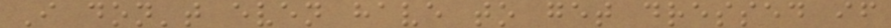I don't even have to get dressed if
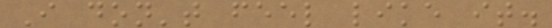I don't feel like it.
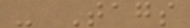- Tags
